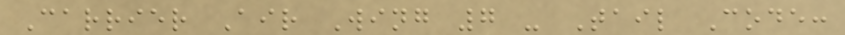Carrier Air Wing 7 - Tail Code:
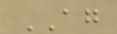AG
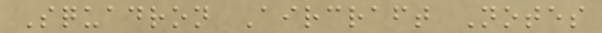Squadron Aircraft Notes
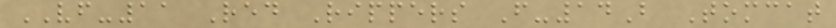VF-11 Red Rippers F-14B Tomcat
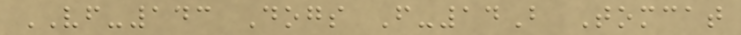VF-143 Dogs F-14B Tomcat
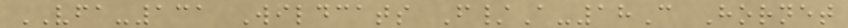VFA-131 Wildcats F/A-18C Hornet
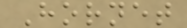Hornet
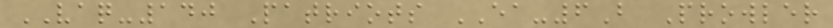VAQ-140 Patriots EA-6B Prowler
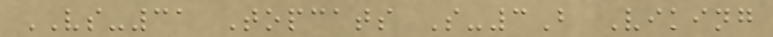VS-31 Topcats S-3B Viking
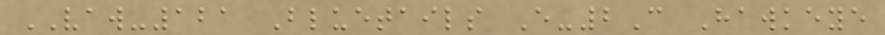VAW-121 Bluetails E-2C Hawkeye
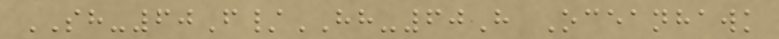SH-60F/HH-60H Oceanhawk
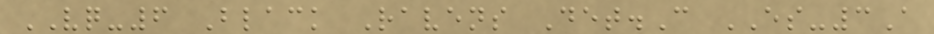VQ-6 Black Ravens Det.C ES-3A
